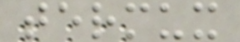termux
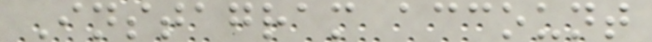Instagram account
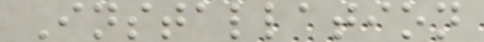Installation
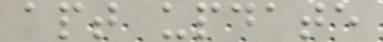apt update
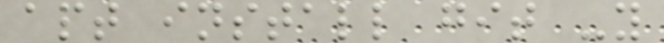apt install git -y
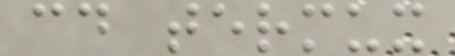cd termux
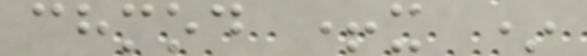chmod +x *
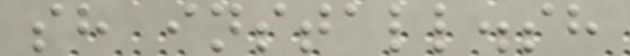sh install.sh
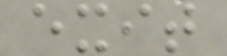exit
